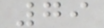79
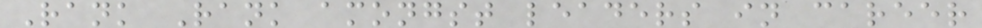Rank Rank amongst leaders in career
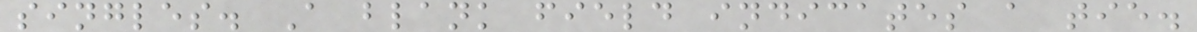singles. A blank field indicates a tie.
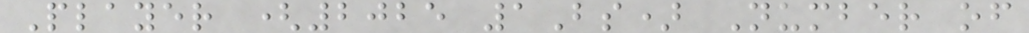Player (2025 1Bs) Number of
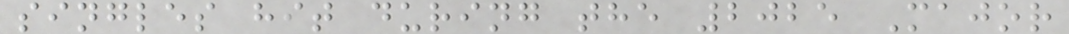singles hit during the 2025 Major
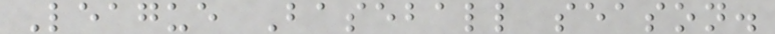League Baseball season.
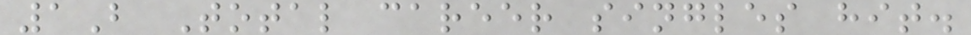1B Total career singles hit.
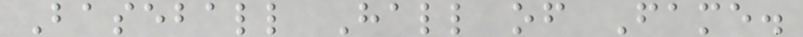Baseball Hall of Fame.
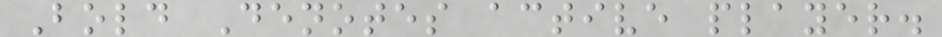Bold Denotes active player.
